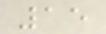15
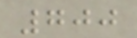700
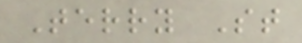Terry St
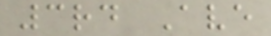3rd Ave
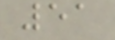51
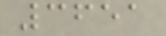3651
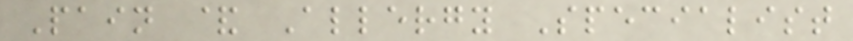Pain & Allergy Specialist
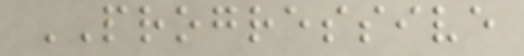PROGRESSIVE
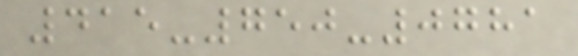415-750-0781
